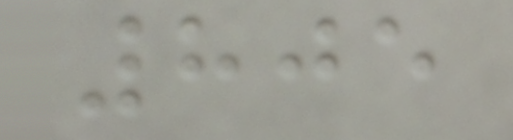805
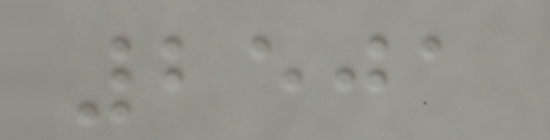2501
